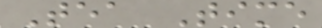Tea Time
